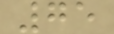75
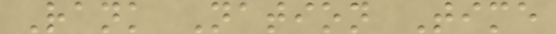Rank Nation Time
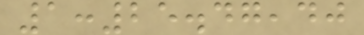1:25.47,40
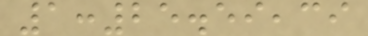1:25.59,39
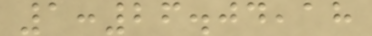1:26.04,18
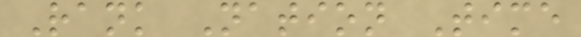Rank Nation Time
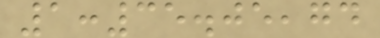1:35.05,74
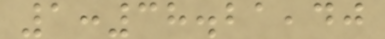1:38.21,40
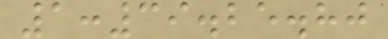1:39.25.80
